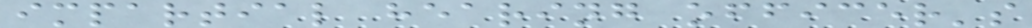impartial hearing officer's
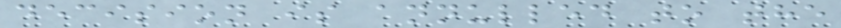decision is annulled to the
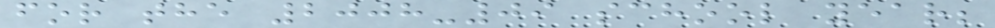for the 2008-09 school year;
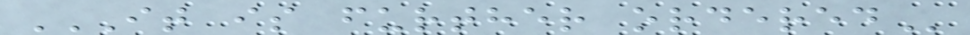IT IS FURTHER ORDERED
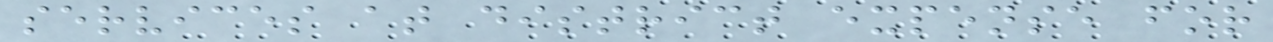services at district expense for
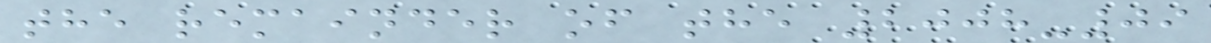the remainder of the 2008-09
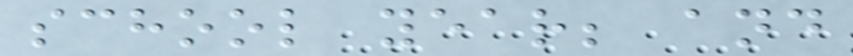school year; and
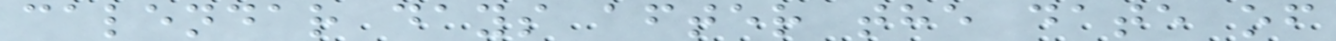calendar days after the date of
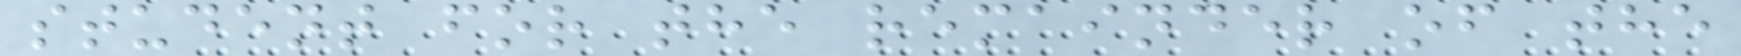student for the remainder of the
